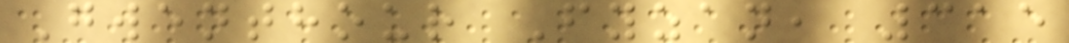Gwenthour Fyzan, 315
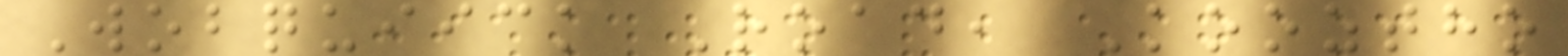Wobquiick Road, Kooztho
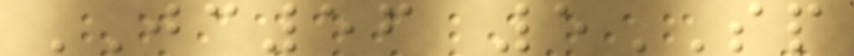JC56 5SP
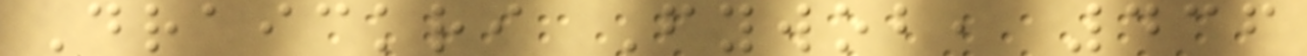Draickri Fywob, 436
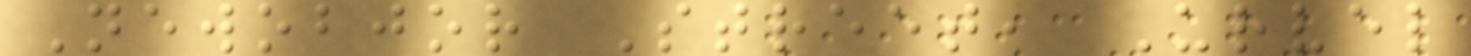Newobjor Street, Urvel
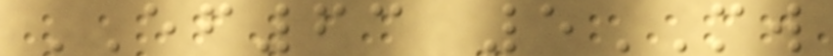EF63 5MW
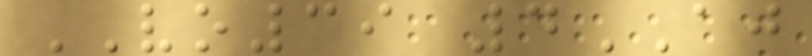VO39 4AJ
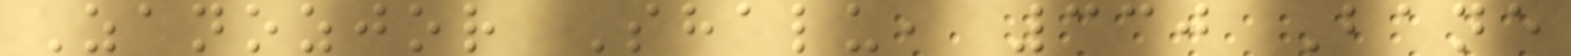Zanozjor Shalu, 330 Bane
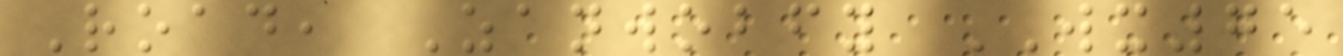Road, Zanwobfy WX75
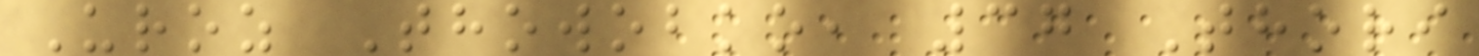Uroz Thowobko, 37 Thori
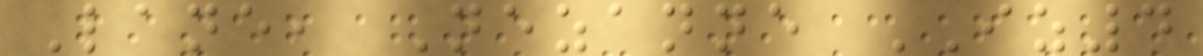Lane, Nezanne IZ4
